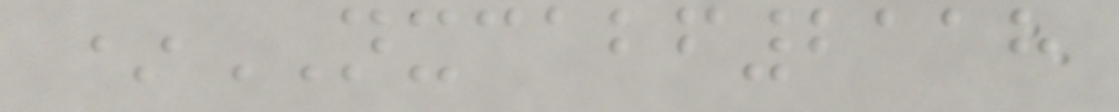*NXCABF2118
